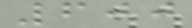600
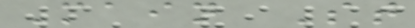Main St
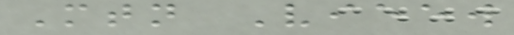Mtn Vieew
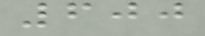600
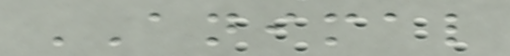ANIMAL
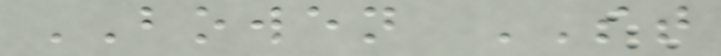BOWEN ST
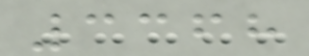3368
